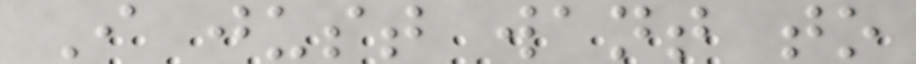I just want to
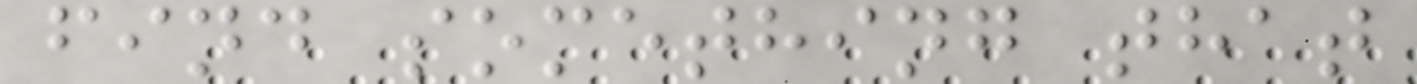find something that
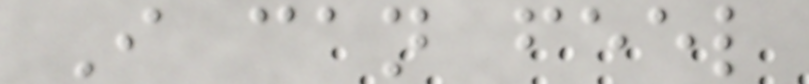I can feel
